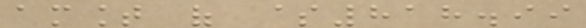amount of $818.99
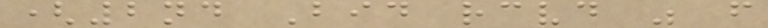(2nd Bid received was from
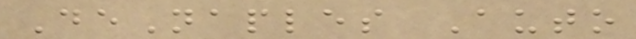DeNaples Auto
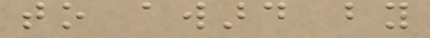to award by
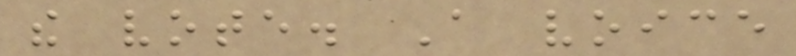the vote. A voice
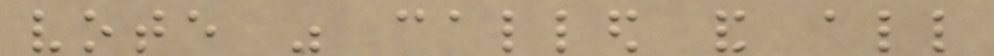vote was called and all
